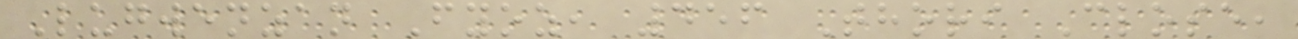Lugwenzan Fyoz, 456 Thori Close,
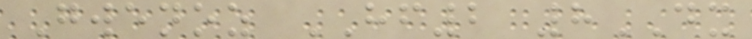Gwenoz HF2 8DX
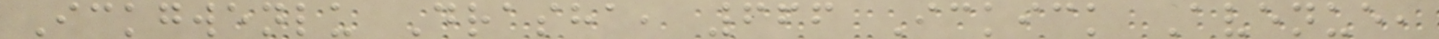Ickgwenlu Drasha, 666 Ickick Avenue,
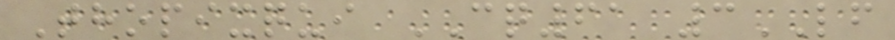Thopixqui CQ61 3LF
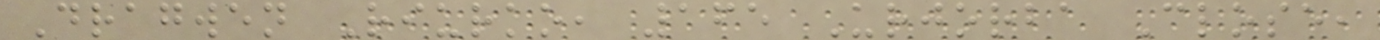Dragwen Riurko, 165 Urjorba Close,
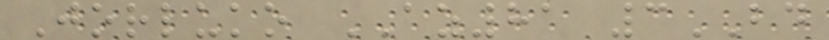Jorluko AZ81 3BD
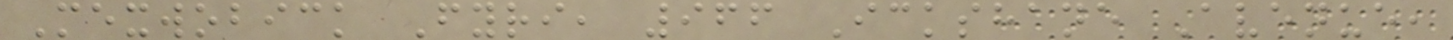Mexwobick Fyri, 966 Ickshane Avenue,
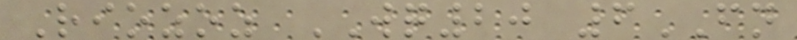Riozoz WQ20 6FN
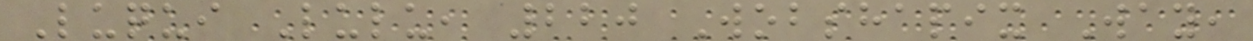Luqui Lulu, 220 Wobshapix Way,
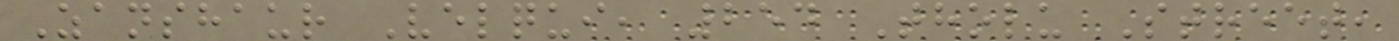Zanshaur Velqui, 254 Tholu Street,
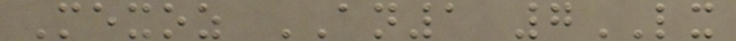Mexoz AN1 7LX
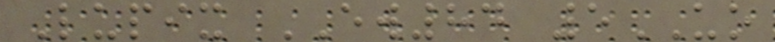Lupix EW84 5UO
